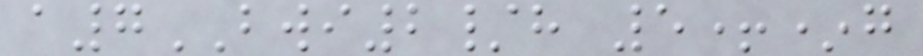a7BWI2/h 5+*g
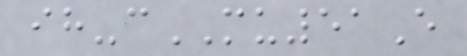ih-cMU51E
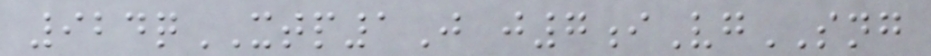924qXTP1J j7iVgSNG
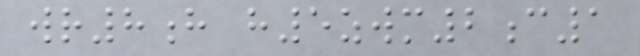wr8h h5zwm2c1
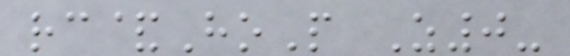rc&HoP Z0-
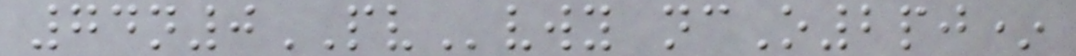74n0PVvwy ncO2pj*
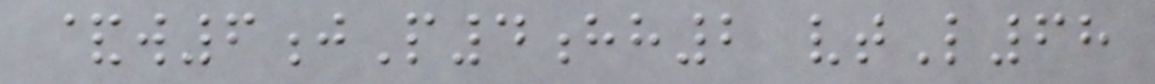&w6jP4hh2 vtL68
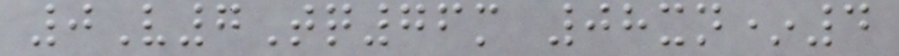0V7Tq76m 08xn*4
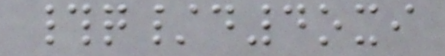#q/d4oxi
